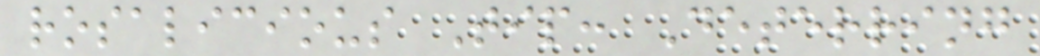rosalicious Tip: Deterring
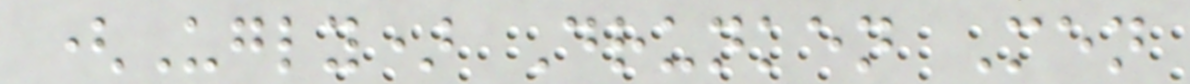(Ugly) Drunken Men
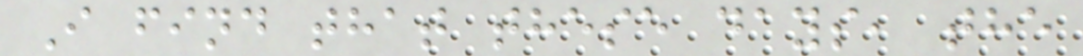I find that these days, the
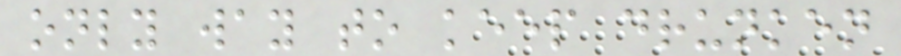only way to keep drunken
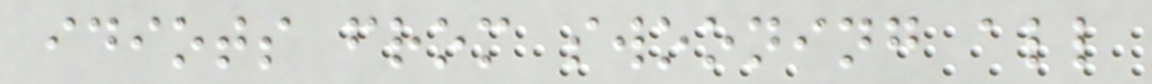idiots from swooning all
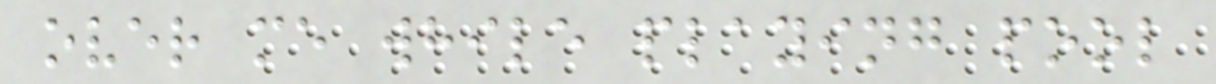over me while playing pool
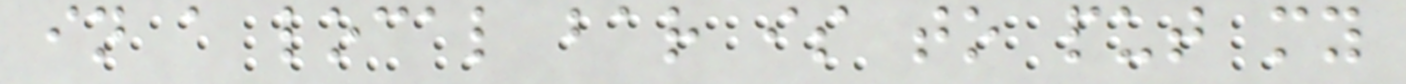in a local bar is to put my
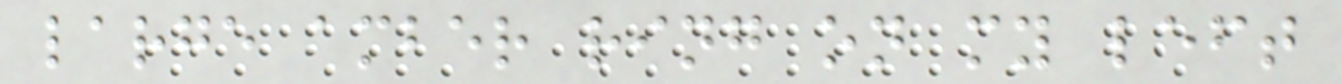large amber ring on my left
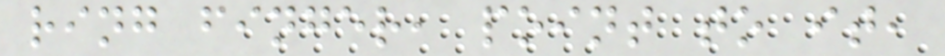ring finger, point to it,
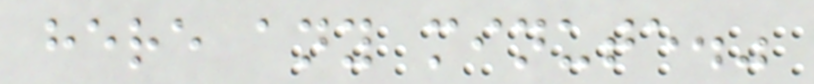here any minute."
